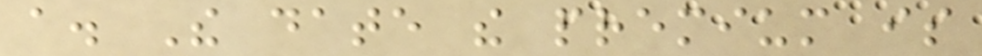a. The date the premium is
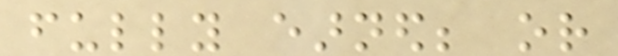fully earned; or
